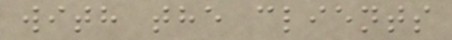with the clients
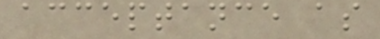acceptance as
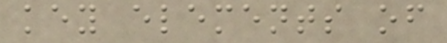key elements of
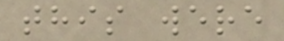this were
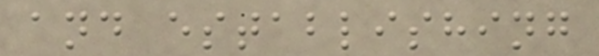and establishing
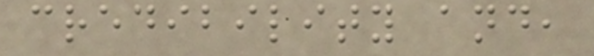credibility and,
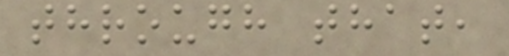through that,
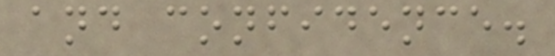and confidence.
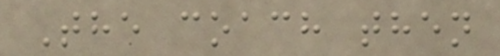The coach then
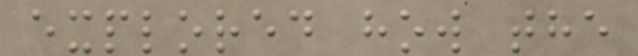explored how the
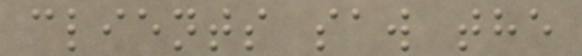clients saw the
